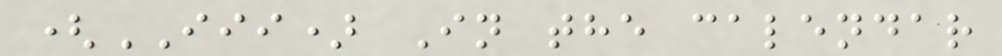(III) In the calendar
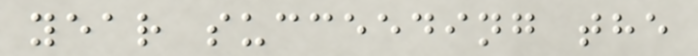year succeeding the
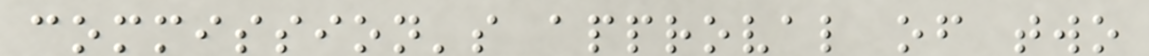commission's approval of two
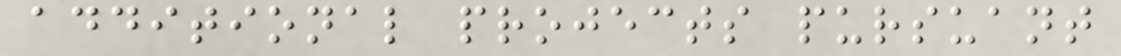additional projects pursuant
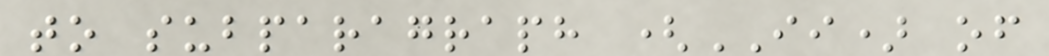to subparagraph (II) of
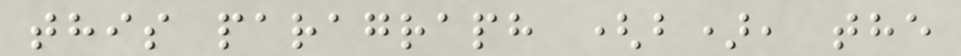this paragraph (b), the
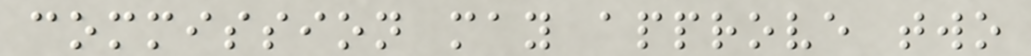commission may approve two
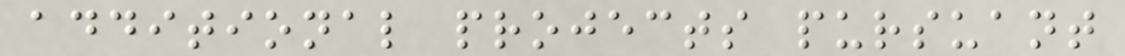additional projects pursuant
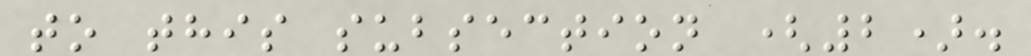to this subsection (2).
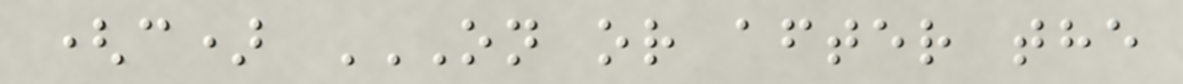(c) ON OR AFTER THE
